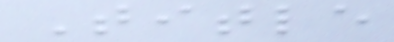Title
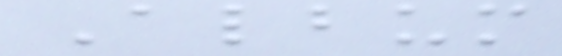Album
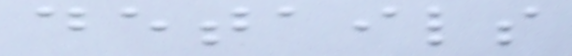details
